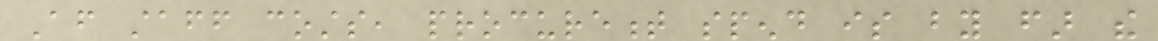After staff costs, procurement spend is by far the
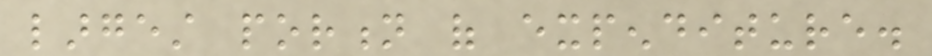largest portion of expenditure.
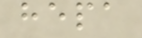hepa
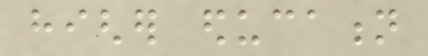higher education
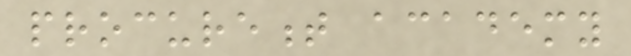procurement academy
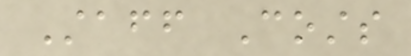Staff Costs
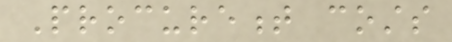Procurement costs
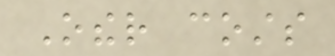Other costs
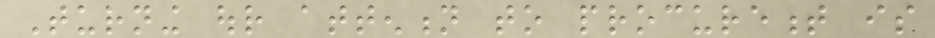Turning our attention to procurement is
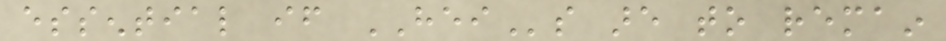essential if HEIs are to remain
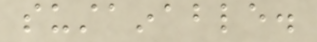sustainable.
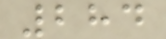284
